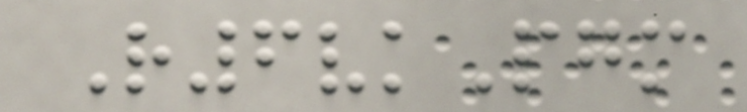R6vkPgm
